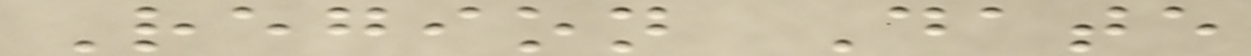Region Date
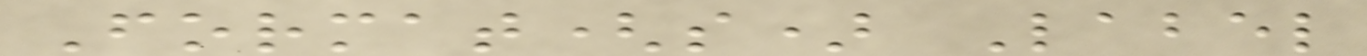Format(s) Label
